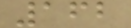162
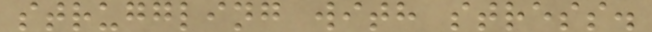struggling with stress.
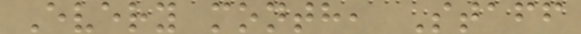Every month, Staff
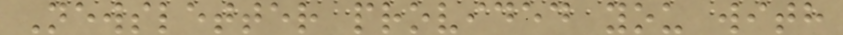Newsletter provided you with
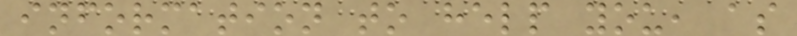information to help you, as
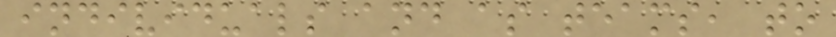individuals and as teams, to
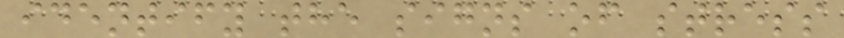identify the signs of stress
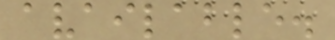available.
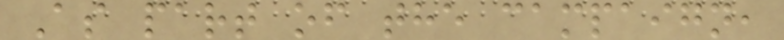As part of the campaign,
